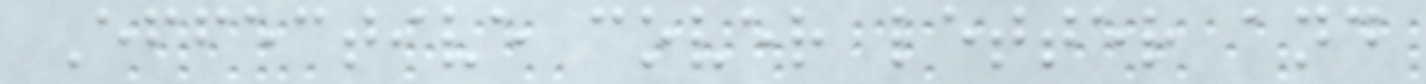Effective cover letter and
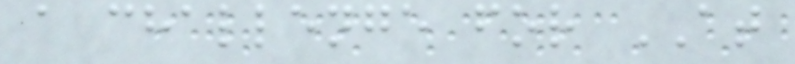a challenge for AT
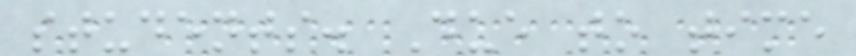students. Due to time
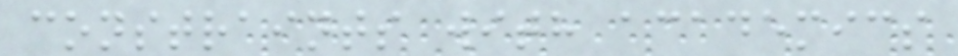constraints with academics
